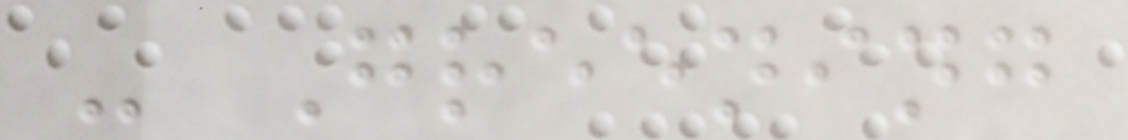- Greening
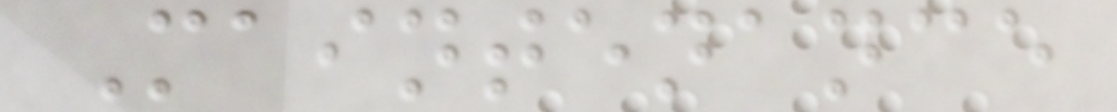Maintenance
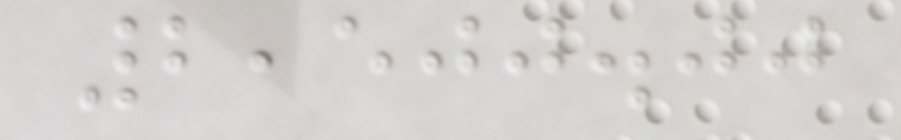2,500.00
